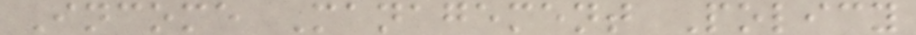Income Management Policy
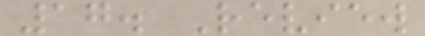17. Review
